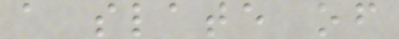a slate of
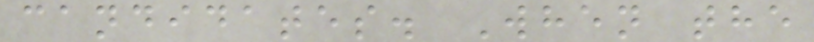candidates. When the
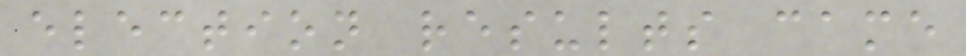election results came
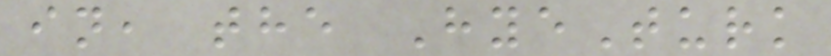in, the HyeTurk
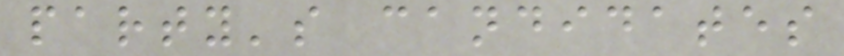party's candidates
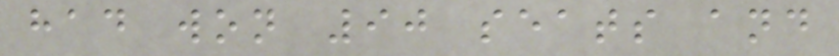had won 90 seats and
